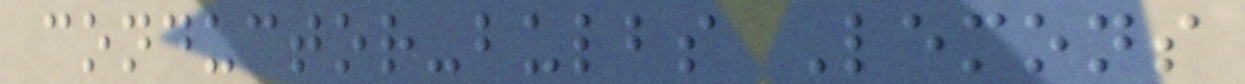conductor-bulbs Lemons
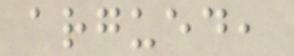argued,
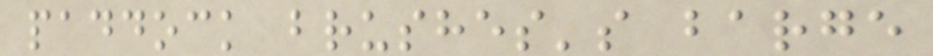paddock brushes's barge
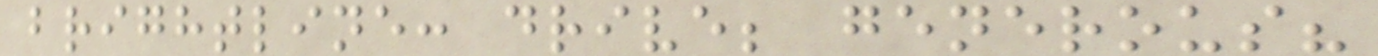brightline: drive; generous?
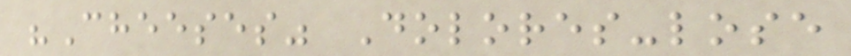"Cheeses" Dolores-lose
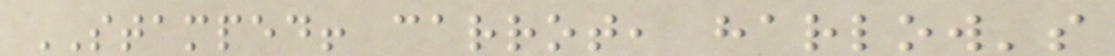STAMPED! carrot, harlow's
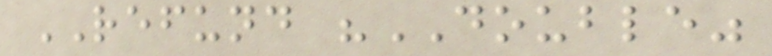REFUND "DOUBLE"
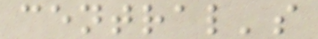central's
